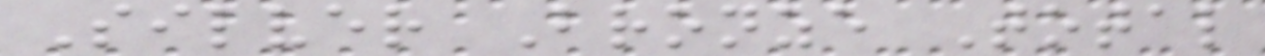Silver Bronze Total
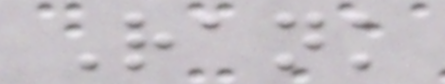Rank
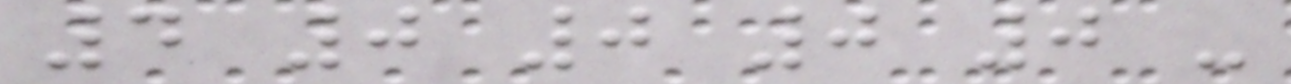4 0 0 0 0 -
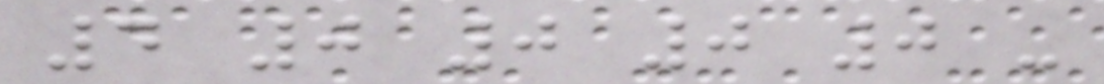4 0 0 0 0 -
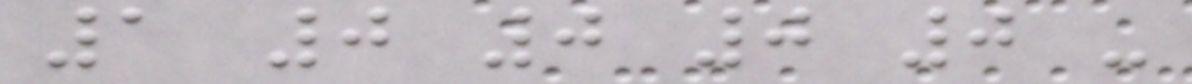1 0 0 0 0 -
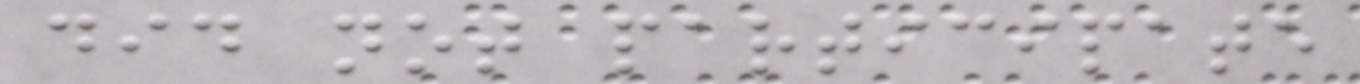did not participate
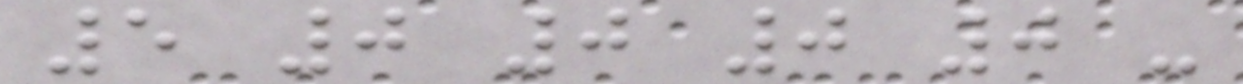5 0 0 0 0 -
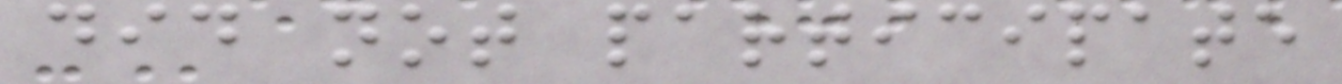did not participate
